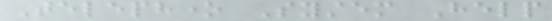Telephone System Help
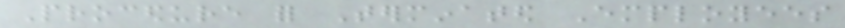Procedure for Terminated Employees
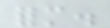form.
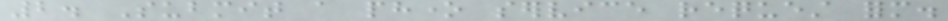2. Submit a phone service request form.
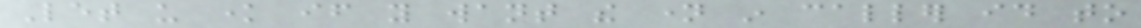Let us know if you want the name in caller id to
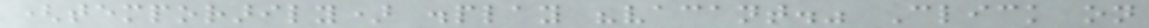(temporarily) display "vacant." Click on
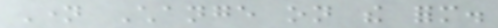Name Change on the form.
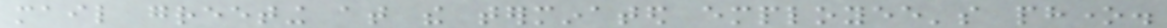mail greeting at the terminated employee's phone.
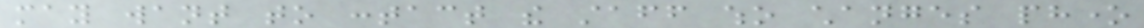may want to contact the staff who changes phone
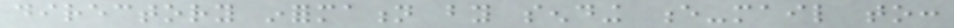directory information by sending e-mail to:
